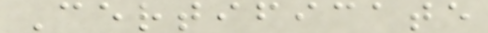Certificate
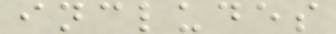includes
